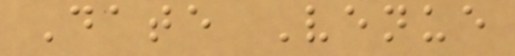Date Venue
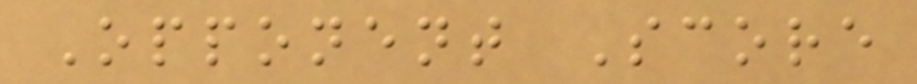Opponent Score
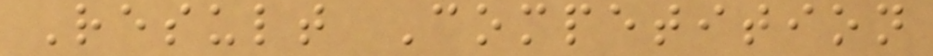Result Competition
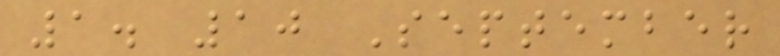1. 10 September
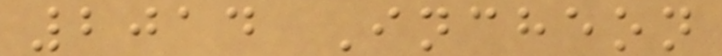2014 Incheon
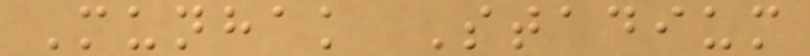Munhak Stadium
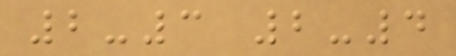2-3 2-4
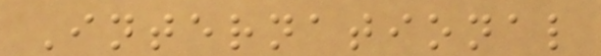International
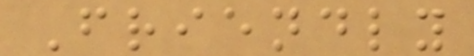Friendly
